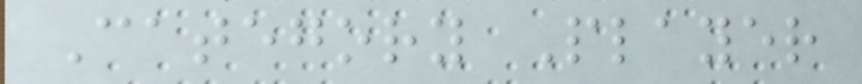Category Player
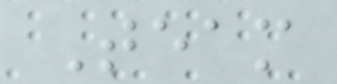Team
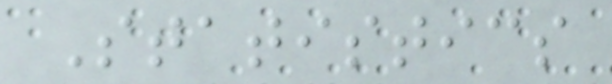Statistics
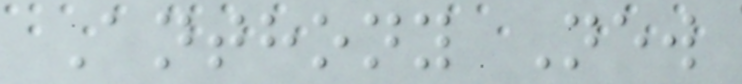Anthony New
